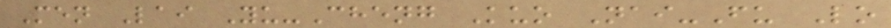Men Lai Yu-Cheng Kuo Nai-Fu Lo
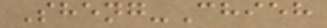Sheng-Chieh
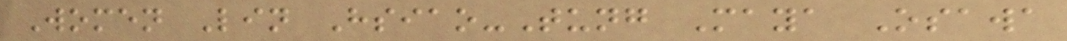Women Lin Hsiao-Tung Maya Osawa
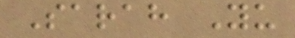Sarah Yu
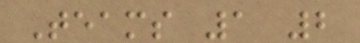Teams 1 2
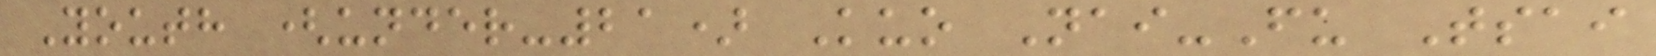Youth (under-21) Kuo Nai-Fu Tsai
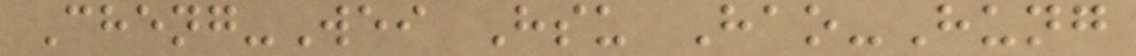Cheng-Wei Hsu Hao-Hung
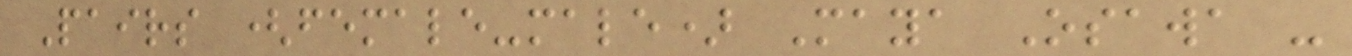Pairs (female-male) Maya Osawa -
